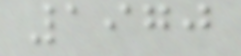1970
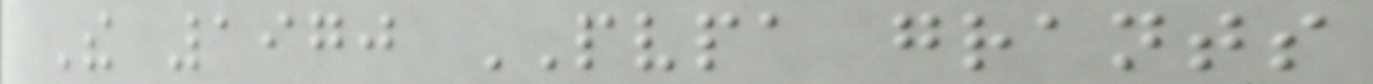The 1970 PVPA grants
